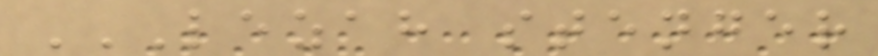LEZAH STENGER
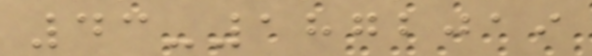43-1872019
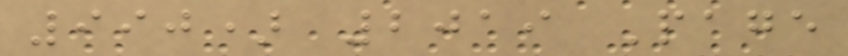990) 2019 Page
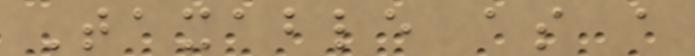Taxable as a
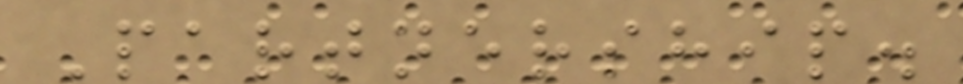Partnership.
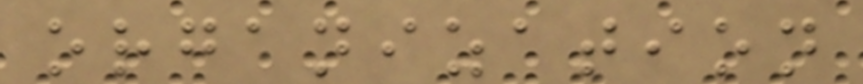organization
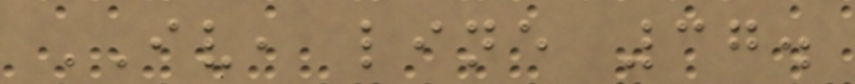IV, line 37.
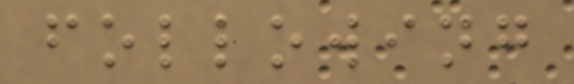following
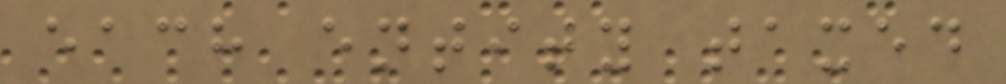each entity taxed
